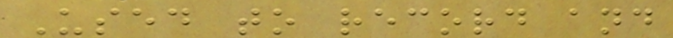Used to record and
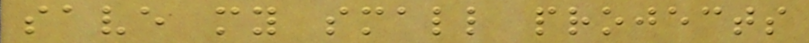save my small projects
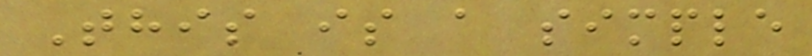This is a simple
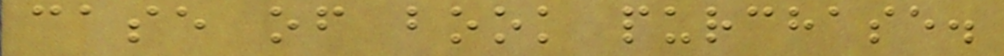case of book purchase.
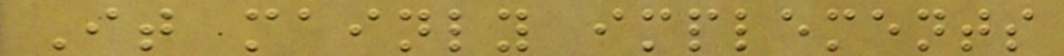It mainly implements
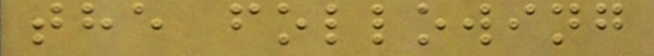the following
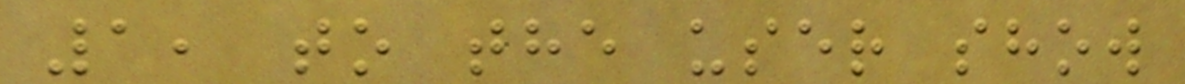1, to the user show
